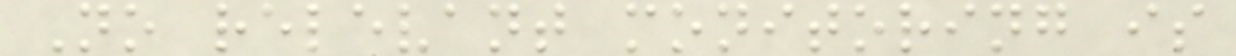No relevant monitoring is
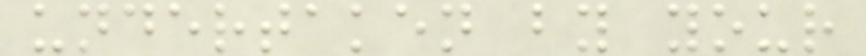undertaken by your
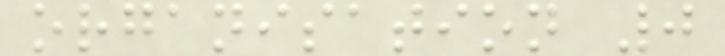organisation 0
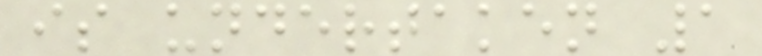is undertaken 1
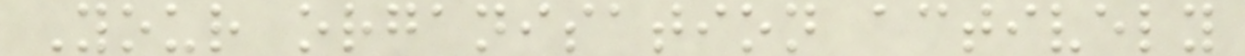Your organisation actively
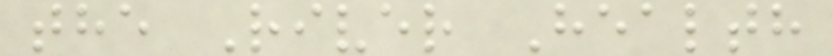the River Health
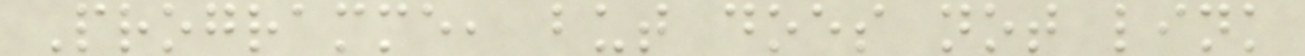Programme, but does not link
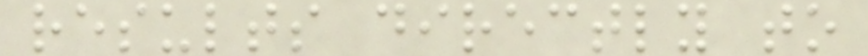results directly to
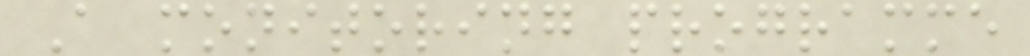A monitoring programme
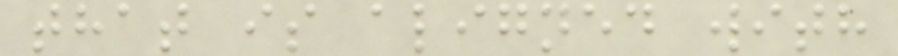that is aligned with
